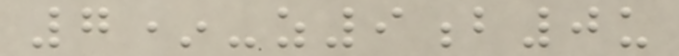7*-z9b0u
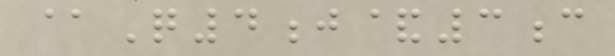@Q4j&3c
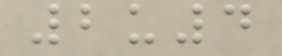2u4
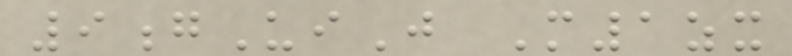9gUiJ M1zx
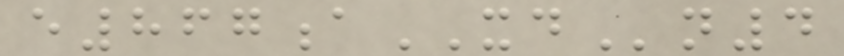e867aXDn4
